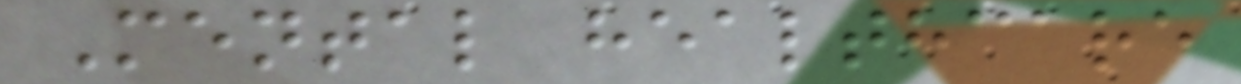Mental healthcare
